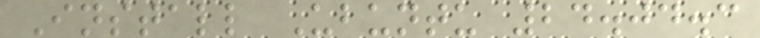Install Ubuntu 24.04.3
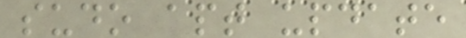sudo apt update
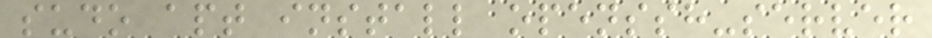sudo apt install openssh-server
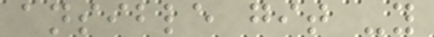ansible git -y
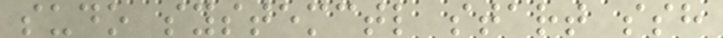sudo systemctl start ssh
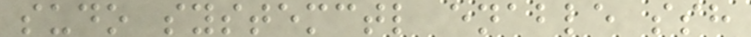sudo systemctl enable ssh
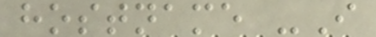hostname -I
